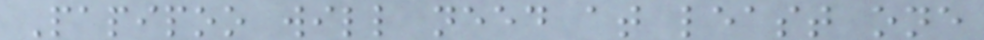Papipoo will need at least one
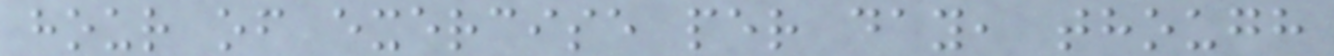hour of exercise per day, though
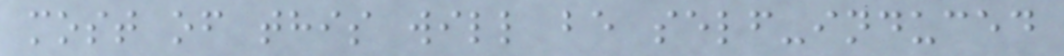most of this will be self-induced
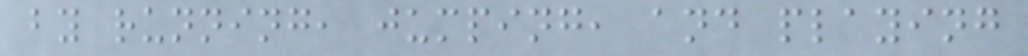by running, jumping, and playing
